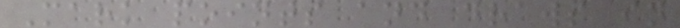Mark points and draws in
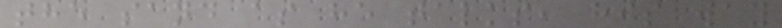the sand as he talks, his way
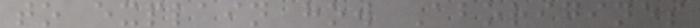to explain how Aborigines
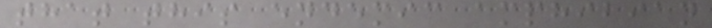that this endemic amphibian
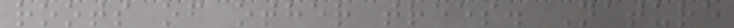roots of other trees. Nature
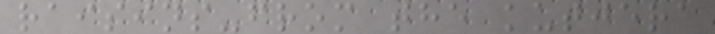raisins-from the kutjera
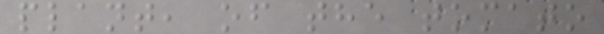plant, of the tomato
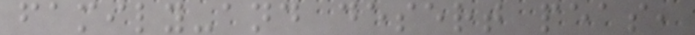family-and desert peas,
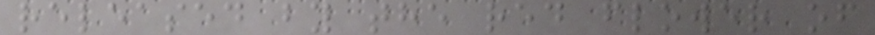released by the red flower of
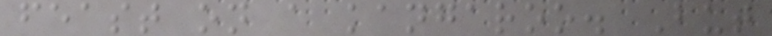feast on a kangaroo. But
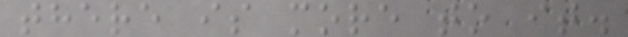there is more to it.
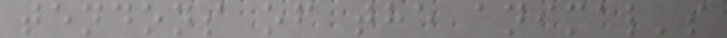tendons of the animal's
